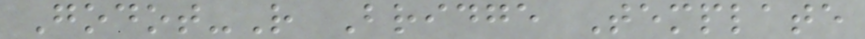Godot-R Bridge Template
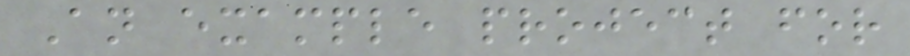An example project for
